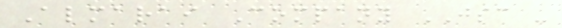Almarai Company JSC -
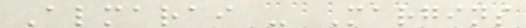Almarai - Margins
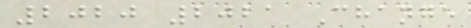2020 2021 Change
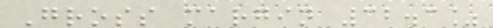Gross margin 32.3%
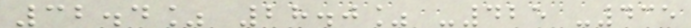32.4% 28.0% -425 -435
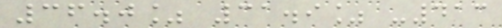36.0% 31.9% -413
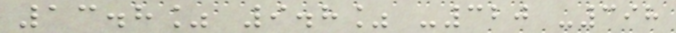13.8% 9.8% -320 -398
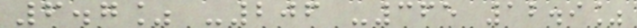6.7% -206 -365 12.9%
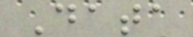Data
